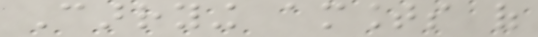Carrying amounts of
